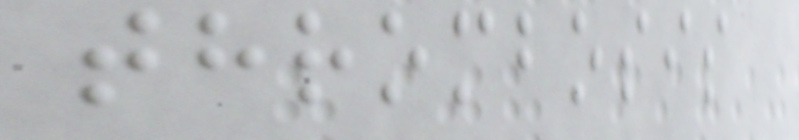thrombosis
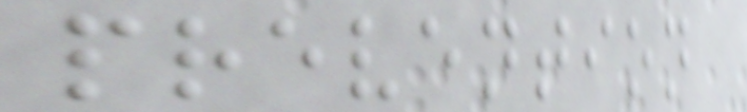prevention
